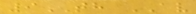9TH AV
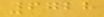6728
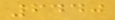6440
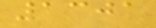1301
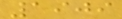1909
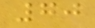70
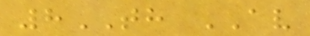8TH AV
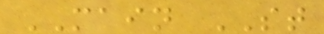MAIN ST
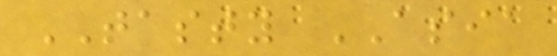TASTY ASIA
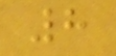8
